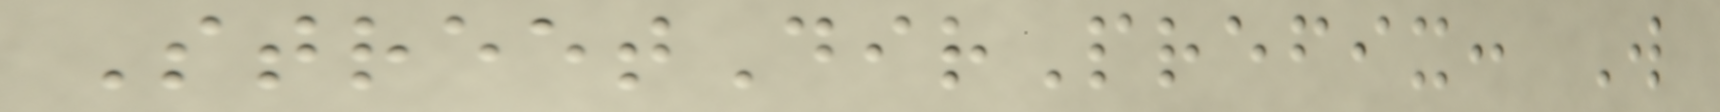StreetDirPrefix: W
